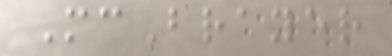McBrayer
